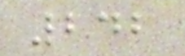242
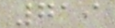719
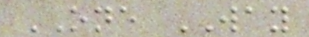ONE WAY
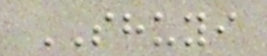SHUYI
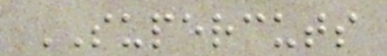SUPERCUTS
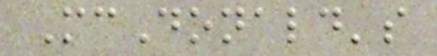McDonald's
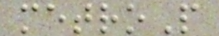metroP
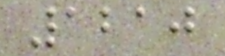1210
